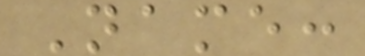Name:
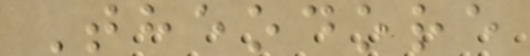Theodore
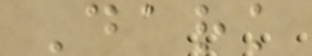Dark
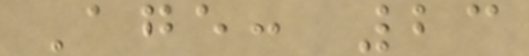Age: 23
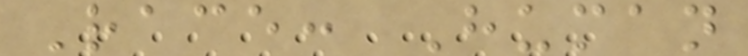Race: Human
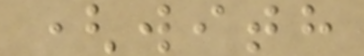(with
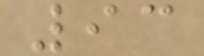93
